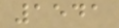1541
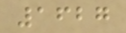1627
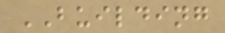BUILDING
